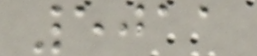5011
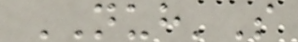NUH'S
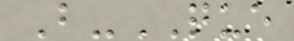B-QUE
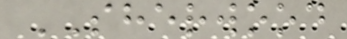SHERWOOD
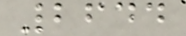2644
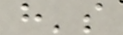h's
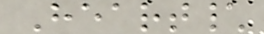Heart\
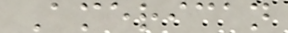American
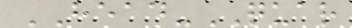HEAD-QUAR
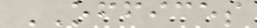OFFICES
